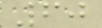60
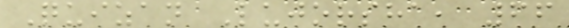Quizan Lujorsha, 66
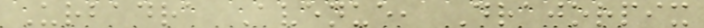Urbadra Avenue, Drajorpix
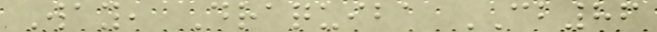Way, Draquiba CB86
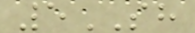5SH
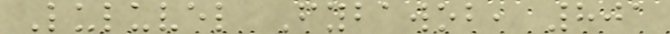Luluvel Fybawob, 801
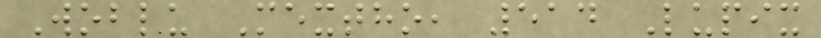Woblu Mextho, 514 Lupix
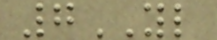7YL
